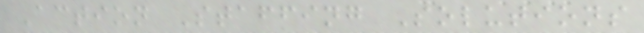Action Staffing Solutions
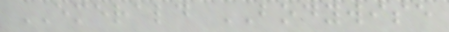EMERALD BODYWISE
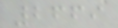2669
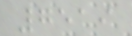7519
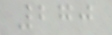270
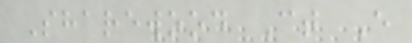Sharewood Ct E
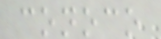conoco
